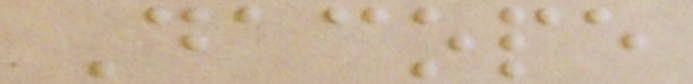Dacope
